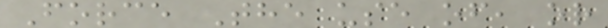Force The use of, or
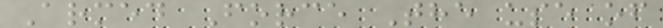Armed Force The use of
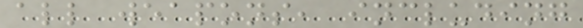all weapons, including
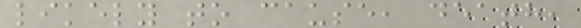likely to cause, death,
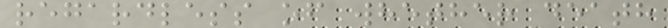regardless of whether death
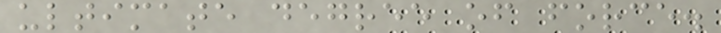ultimate degree of force.
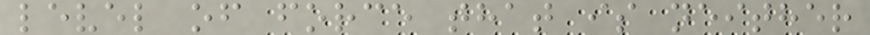level of force that is neither
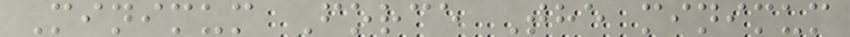Minimum Force The minimum
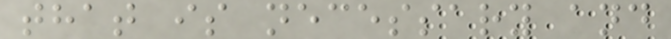that is necessary and
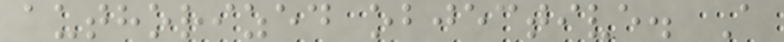authorized objective. A
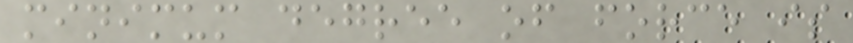minimum degree of force is
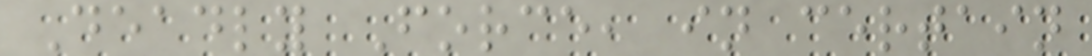Deadly Force, in certain
